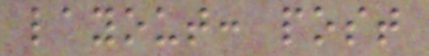layout: post
